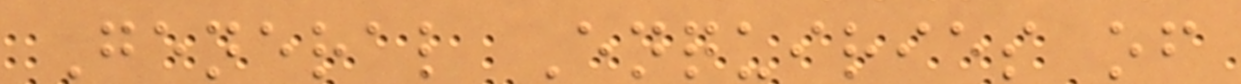General Enquiries of
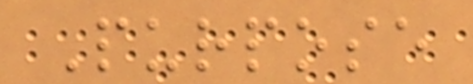Purpose
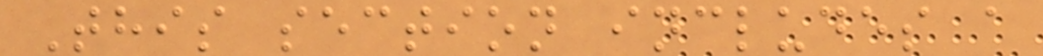This section includes a
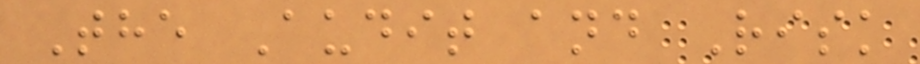The Audit and Risk
